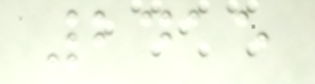2415
